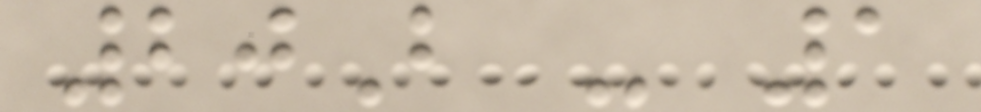20B - 1
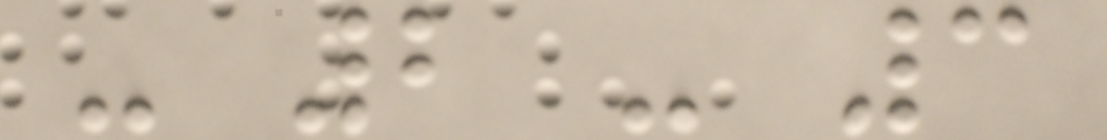- 2 - 3
